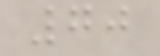70
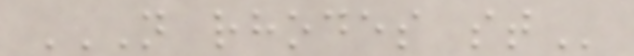N RHODES ST
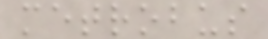metrobus
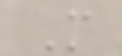M
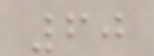60
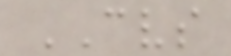CVS
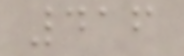416
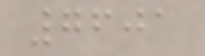7601
